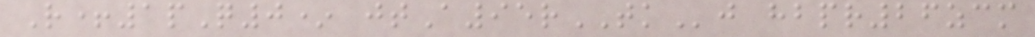R+1pQ0* jtA95rTKj hbpr26zcm
